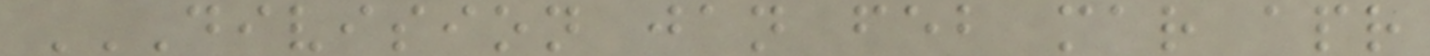DIVISION JAN FEB MAR APR
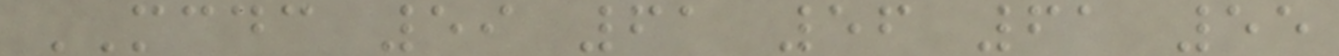MCDC 59 61 56 61 55
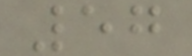57
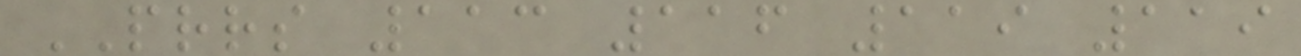PRRS 113 116 119 119
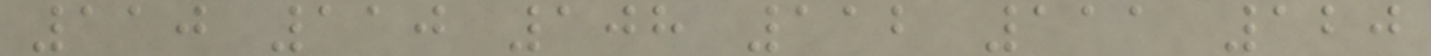110 110 108 112 111 120
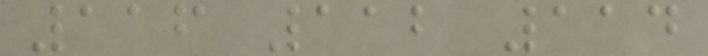116 112 114
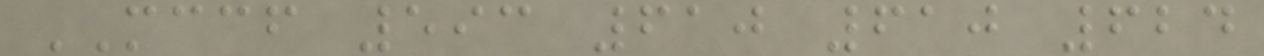MCCF 593 610 610 624
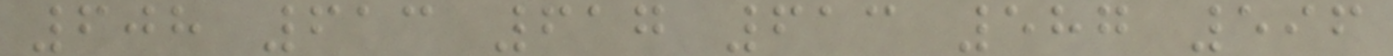608 613 617 613 587 596
